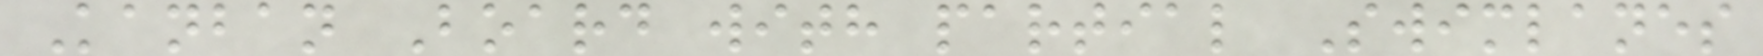Kanban Board with partial Swimlanes
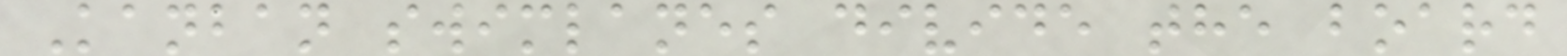Kanban swimlanes divide the board
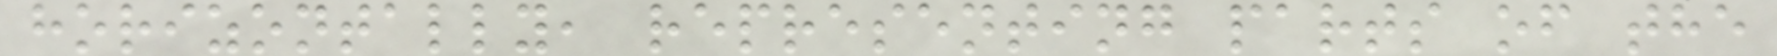horizontally, representing parts of the
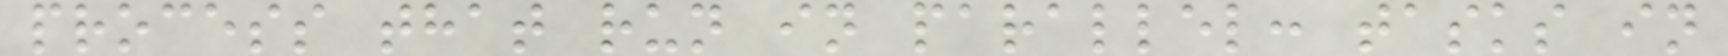process that run in parallel: tasks in
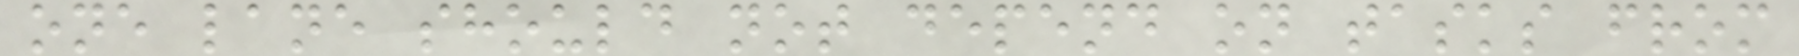one lane should not depend on tasks from
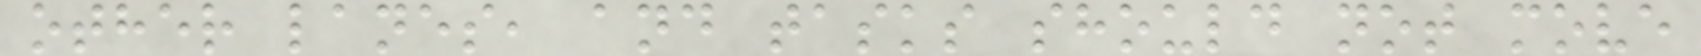other lanes, and tasks should not move
